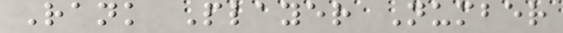Rank Player Number
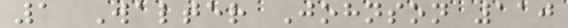1 Walter Johnson 110
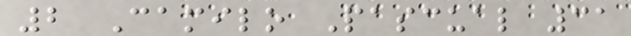2 Camilo Pascual 31
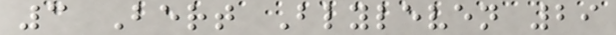3 Bert Blyleven 29
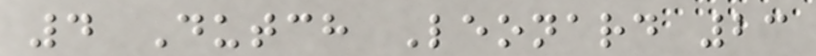4 Dutch Leonard 23
